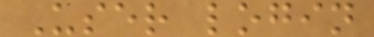User login
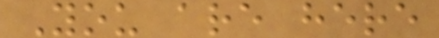You are here
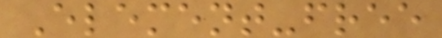Element-free
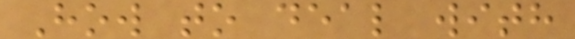How to deal with
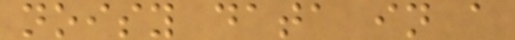noisy data in a
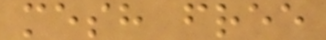mesh free
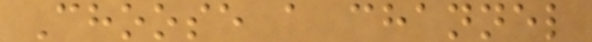Choose a channel
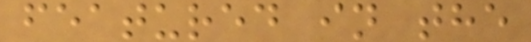featured in the
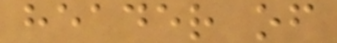header of
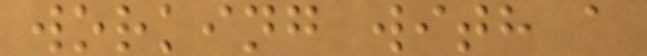working with a
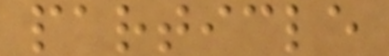particle
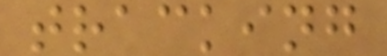tracking
